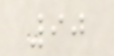90
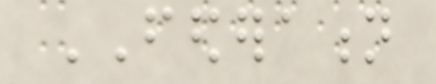FEDERATION
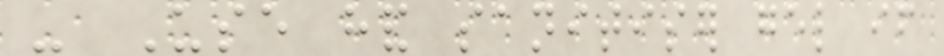- Use hand sanitiser gel if
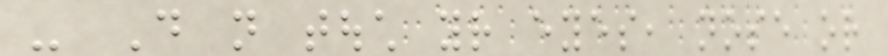- Do not touch your eyes, nose or
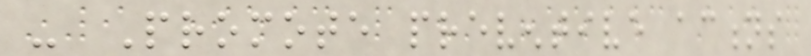- Promote preventive actions
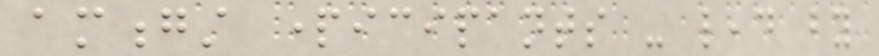amongst participants - lead by
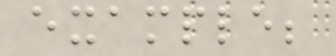example;
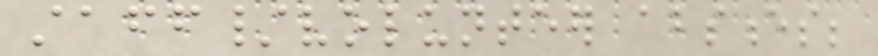staff/volunteer absences;
